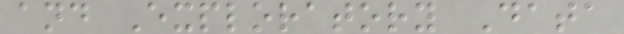and Exploratory Data
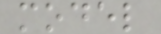model
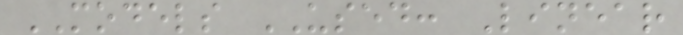MODELS USED: Linear
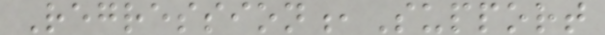Regression,Support
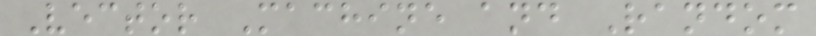Vector Machine and Random
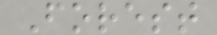Forest
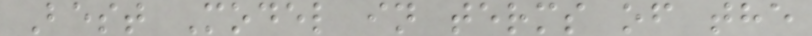Best Model in terms of the
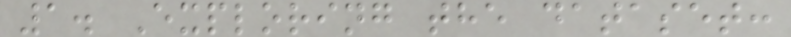1. Exploring the dataset:
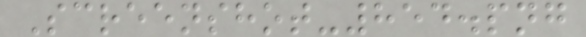Screenshot-854.png
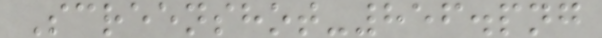Screenshot-856.png
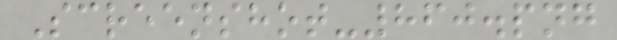Screenshot-860.png
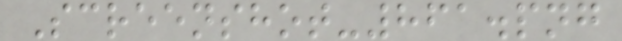Screenshot-861.png
